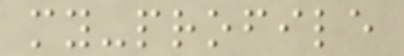my-profile
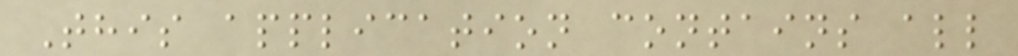This application contains all
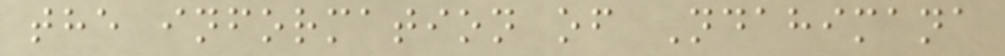the information of Ndahimana
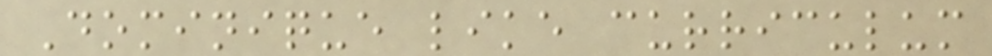Dominique like curriculum
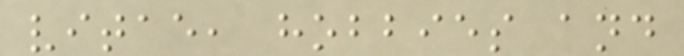vitae, hobbies and
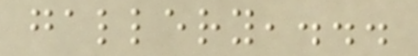gallery,...
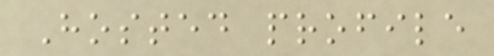Hosted profile
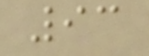93
